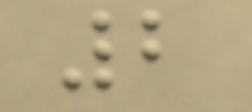2
